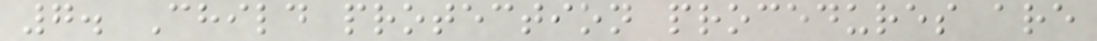7. Child protection procedures are
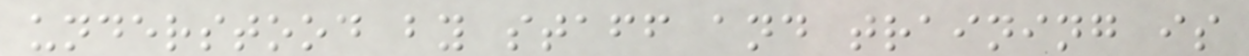understood by staff and training is
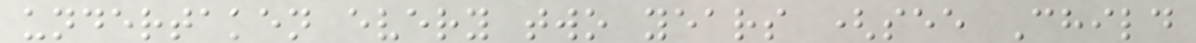undertaken every two years (see Child
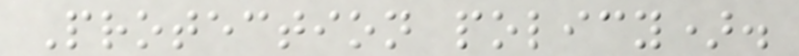Protection policy).
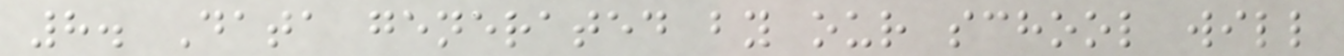8. Data generated by our school will
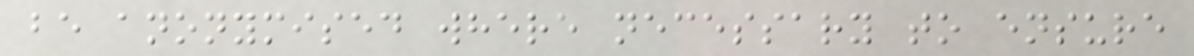be anonymised where necessary to ensure
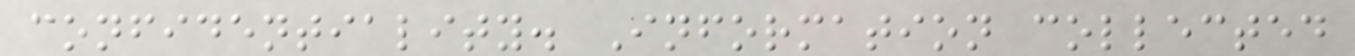confidentiality. Information collected
